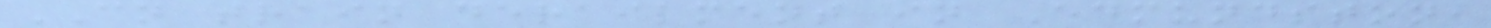CN train derailment in Edmundston,
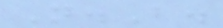N.B.
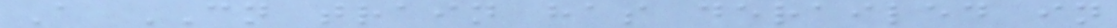A CN train has derailed in
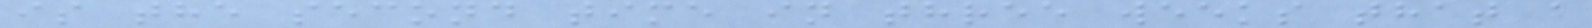is the second time in three weeks that a
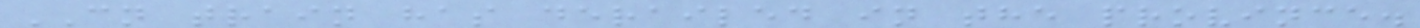CN train has derailed in the province.
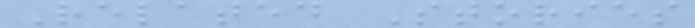Related Stories
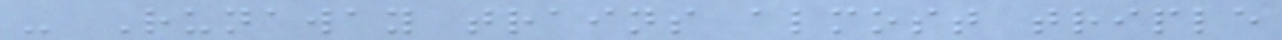- Runaway trains almost triple
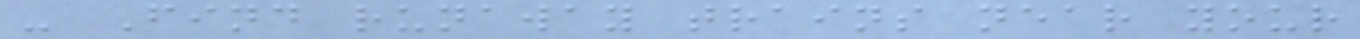- Find runaway trains near your
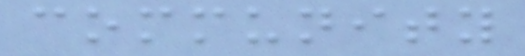community
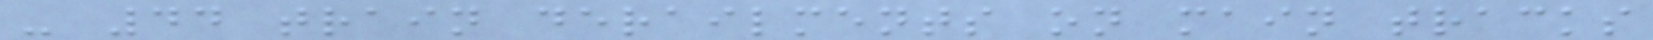- 44 train derailments on main tracks
